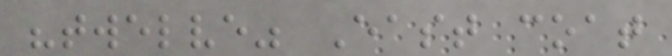"twelve" East coat
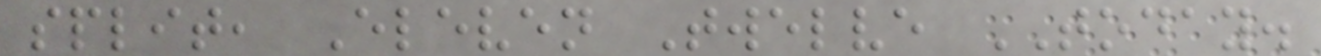split, Eleven Twelve TODAY.
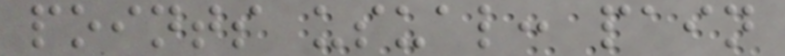points usual: pain
